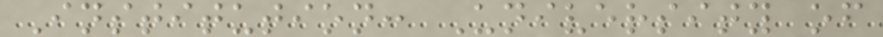Institution: University of
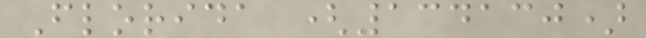Florida (134130)
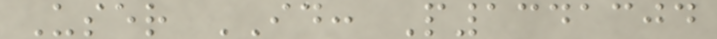User ID: P1341304
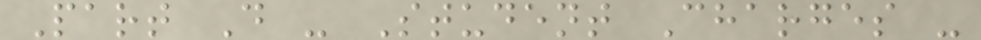Part D - Student Charges -
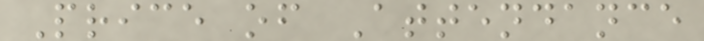Price of Attendance
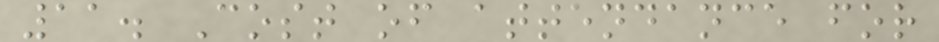11. Cost of attendance for
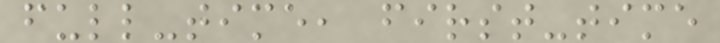full-time, first-time
